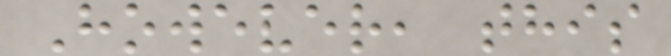However, this
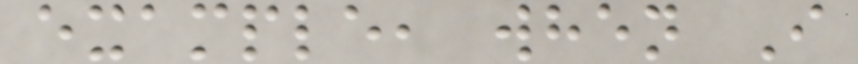example, when I
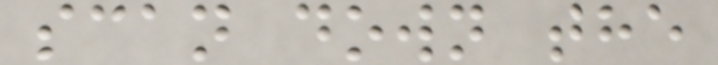scan down the
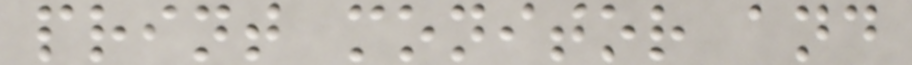print monitor and
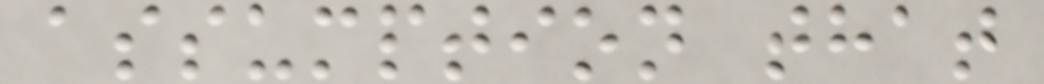assumption that
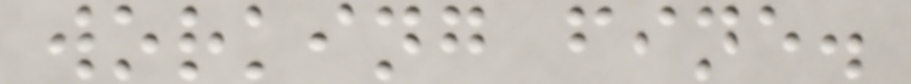working fine.
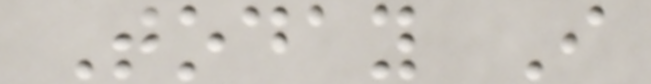Today I
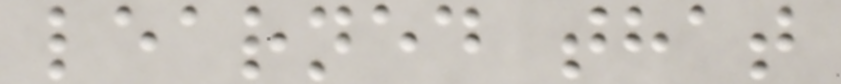learned that
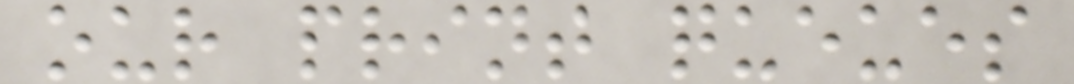our print queues
